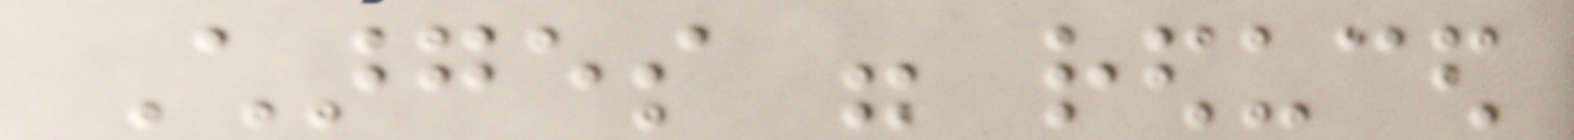Charges were reduced
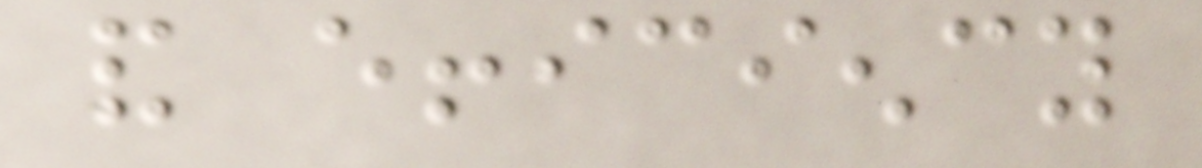and efficiency
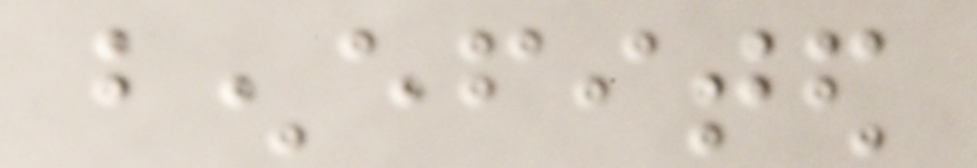benefited
